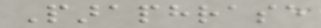Paraphrase
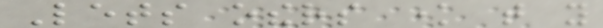Lets others know that you
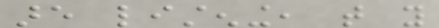are listening, that you
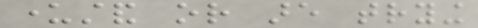understand or are trying
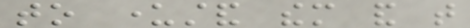to understand them and that
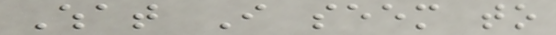What I seem to
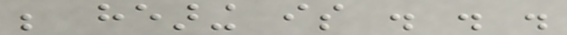be hearing is . . .
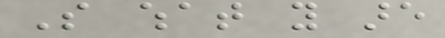So what you are
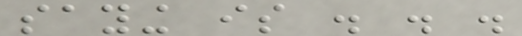saying is . . .
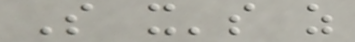So it's as
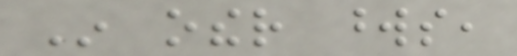In other words,
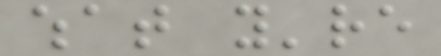what you're
